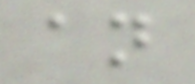an
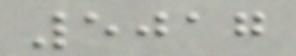5017
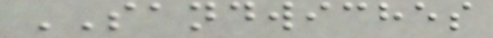SANDWICHES
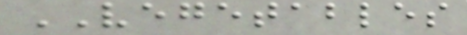VEGETABLES
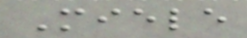Miele
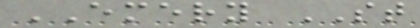EMERY ST
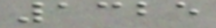1325
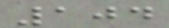104
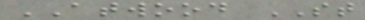ATWOOD ST
